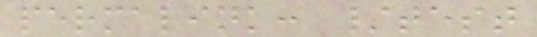permalink: /test
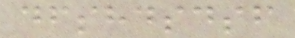dfshdsdsf
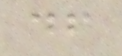df
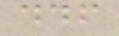ddf
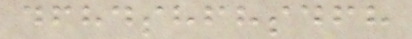dfhdshfhsdfh
